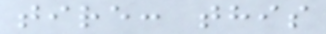tire: this
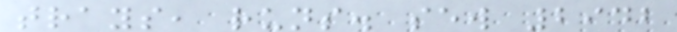trays, runs. sew 2942
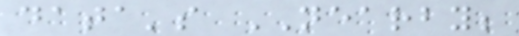data's NEARBY;
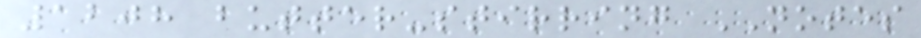1208 butter-stirring NOTES
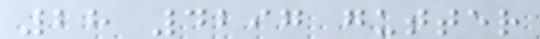28 4297 gutter
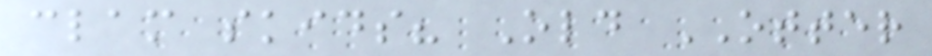clam skids? Old OTTER
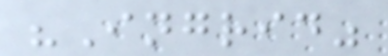"Ingrid"
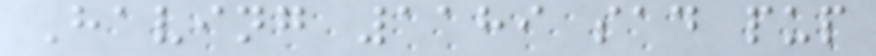Having 1189 sad pup
